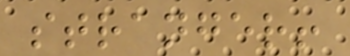stranger!
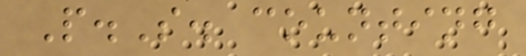P.S. counting
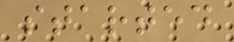started
